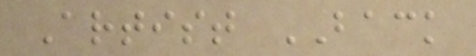Artist BACK
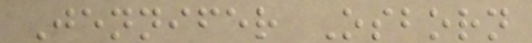Jennifer Osborn
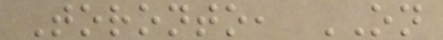Toronto, ON
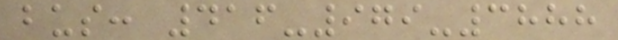bus: 416-979-3888
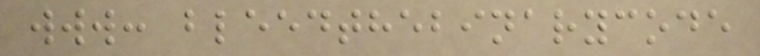www: bleedthebinarycode
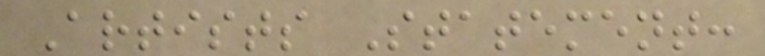Artists Statement:
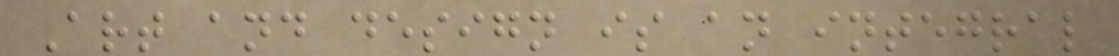Art and design is an integral
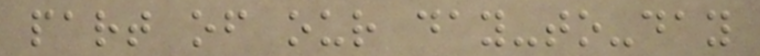part of our day-to-day
